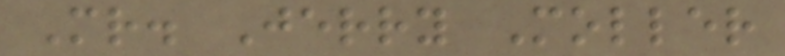Mr. Jerry Moller
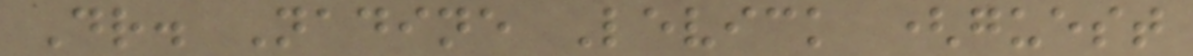Dr. Nadine Levick (guest
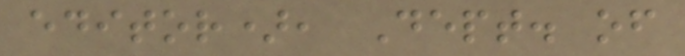editor), Dept. of
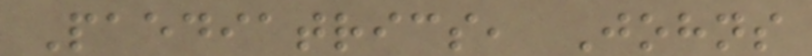Paediatrics, Johns
